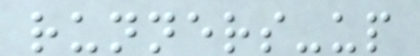runners-up
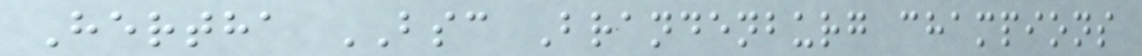Hertha BSC Brandenburg champions
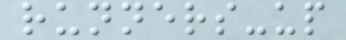runners-up
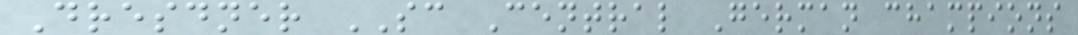Dresdner SC Central German champions
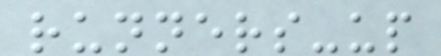runners-up
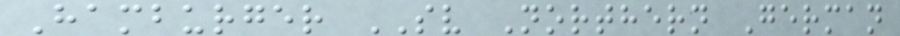Hamburger SV Northern German
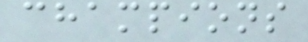champions
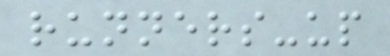runners-up
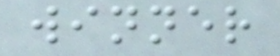winner
